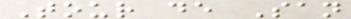Tour de San
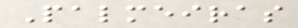Palmeiras
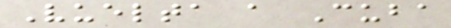Vuelta a Cuba
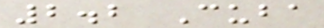2.2 Cuba
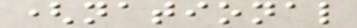(national
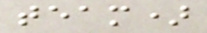team)
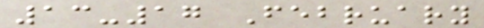13-17 February
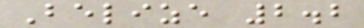Belize 2.2
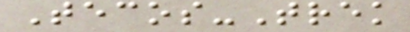Tecos-Trek
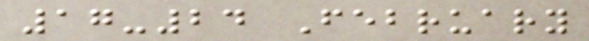17-24 February
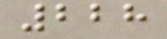228
